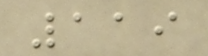119
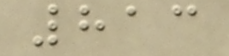813
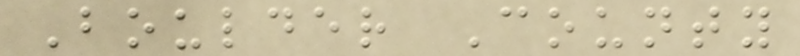Boulder County
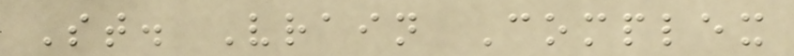St. Vrain Complex
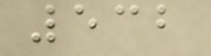532
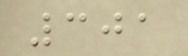301
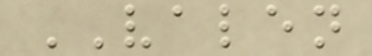VALEN
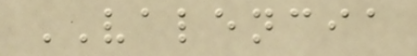VALENCIA
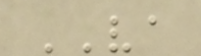VA
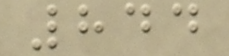844
